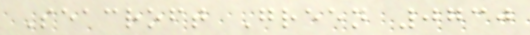Seacroft Green 0730
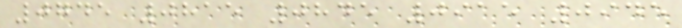0745 0815 0845 0915 0945
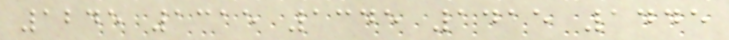1245 1315 1345 1415 1445
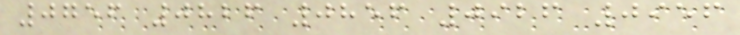0756 0826 0856 0926 0956
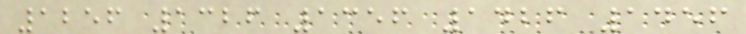1256 1326 1356 1426 1456
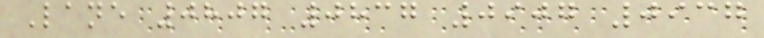Lane 0807 0837 0907 0937
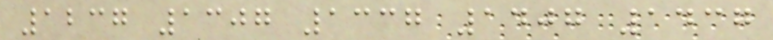1237 1307 1337 1407 1437
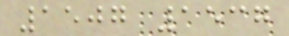1507 1537
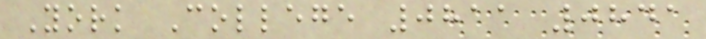York College 0811 0841
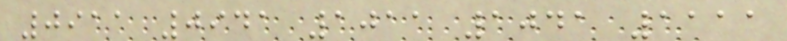0911 0941 1011 1041 1111
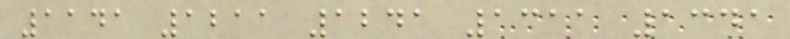1141 1211 1241 1311 1341
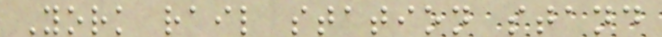York rail station stand
